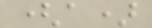(a)
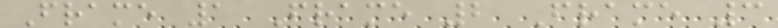Frame 1 Frame 2 Frame 3
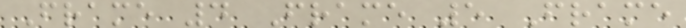Frame 4 Frame 5 Frame
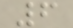6
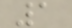1
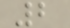2
